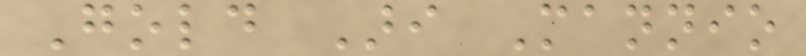Gold Ari Mannio
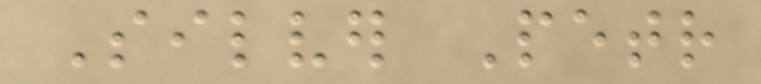Silver Petr
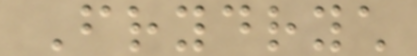Frydrych
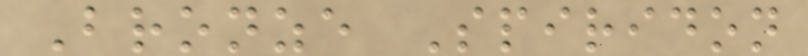Bronze Spiridon
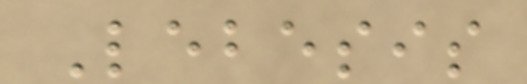Lebesis
